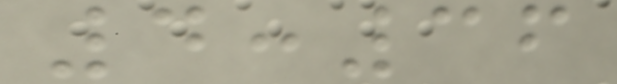4:36
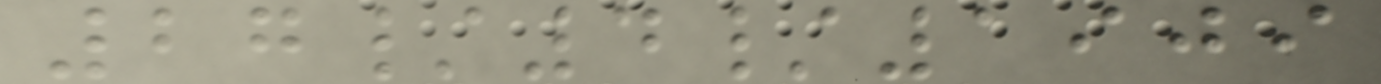27/4/1909
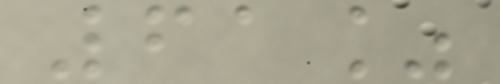61%
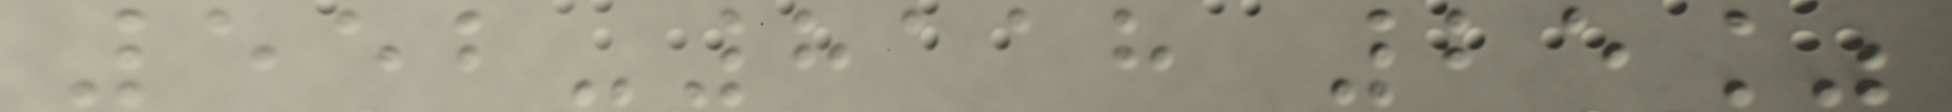552-8118 25%
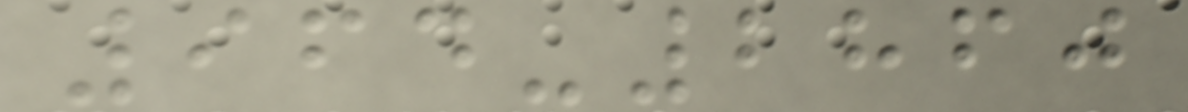964-2860
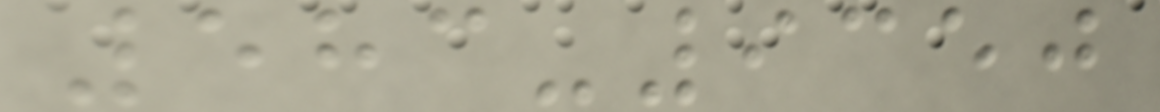583-9350
